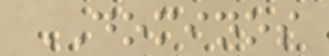DOMINOS
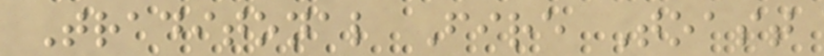Traditonal Fire Toast
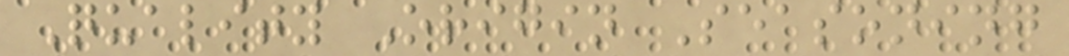Quality Origin Seasoning
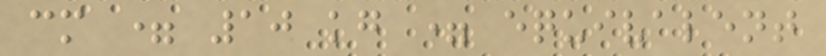cm = 10 kg = equivalent
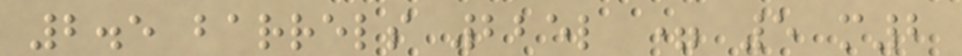2.5 barrels 225l = 5 m2
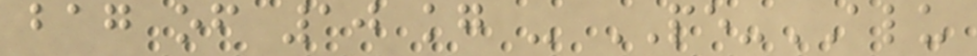bag of 10 kg - PE-ALU
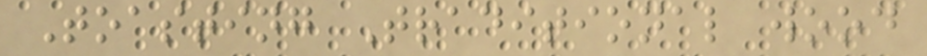Toasting Traditional wood
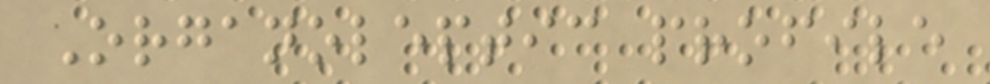Organoleptic profile
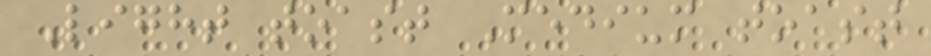Light toast Medium toast
